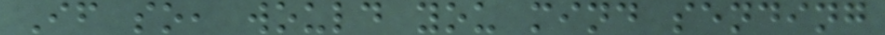If so, would you mind sending
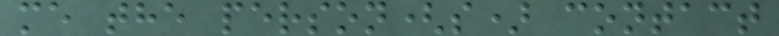me the person(s) contact
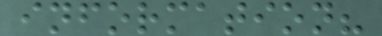information?
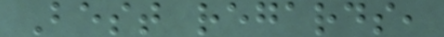Best regards,
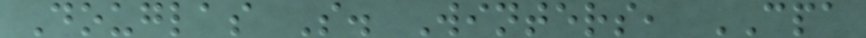Douglas S. Winters, CPA
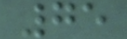75
